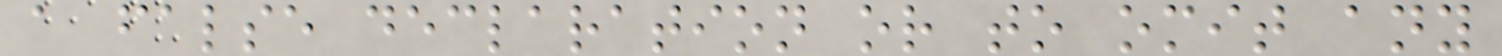a false declaration or to omit any
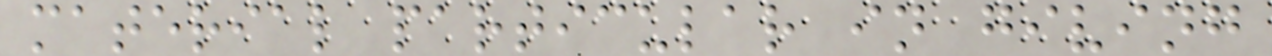material particular in giving
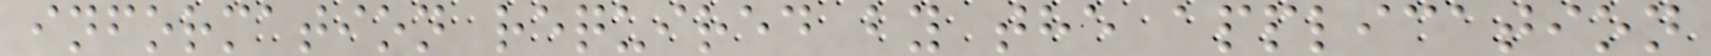information required by the application
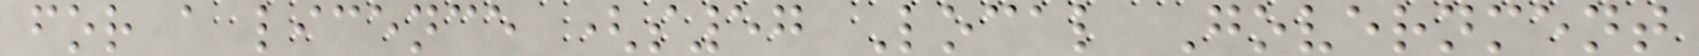for a licence (s57 Local Government
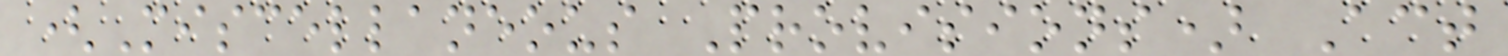(Miscellaneous Provisions) Act
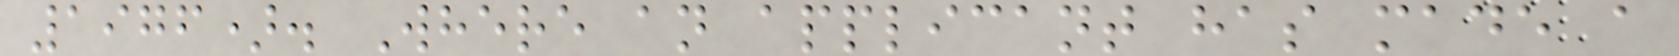1976). Where an applicant has made a
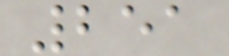251
